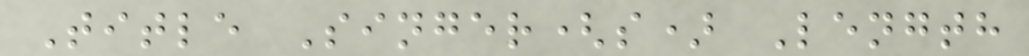Title Singer(s) Length
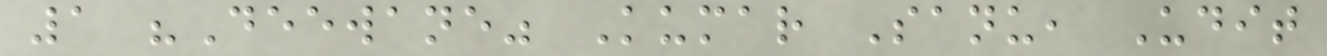1 "Deewane" Kumar Sanu, Udit
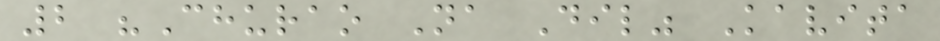2 "Churao Na Dil" Kavita
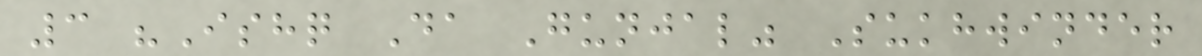3 "Ishq Da Gunjal" Sukhwinder
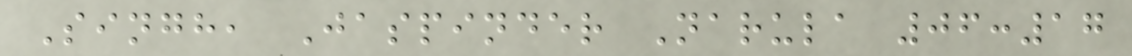Singh, Jaspinder Narula 06:17
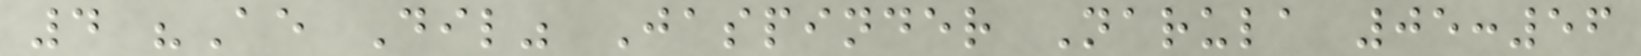4 "Ae Dil" Jaspinder Narula 05:56
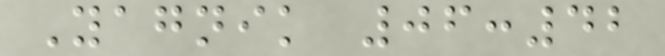Yagnik 06:42
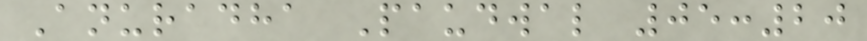Anuradha Paudwal 05:20
